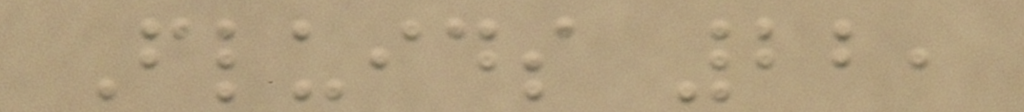Fluids 22,
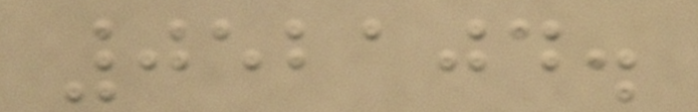052104.
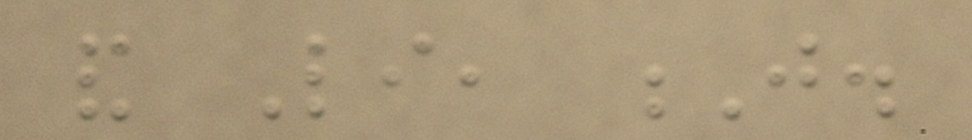and Li, J.
